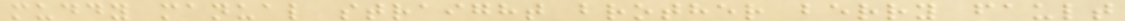muddy manual straight brother berry fault
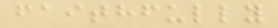faithfully
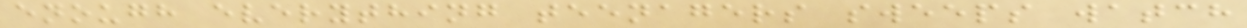enough everything teenagers sweeps watch
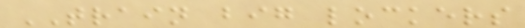TRAIN big lockers
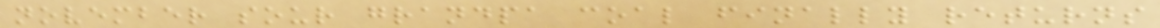november sour grandpa coal finally returns
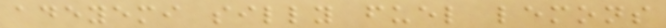adeyemi silly fuel lemons
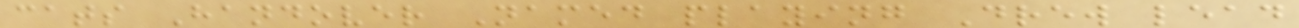cats Handover Named playing Drew lead
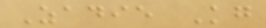Zadie Kg
